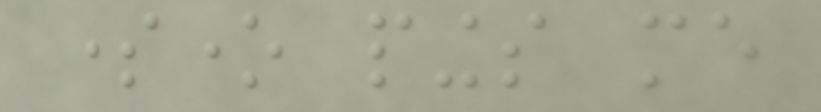someone pings me
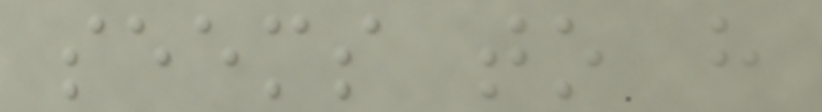seems to have
